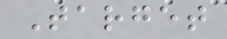Target
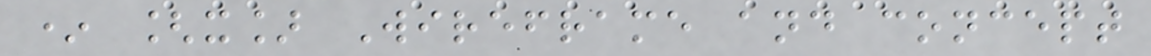* [x] Wireframe and concept
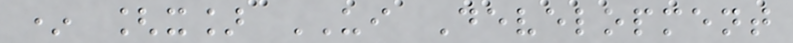* [x] UI Development
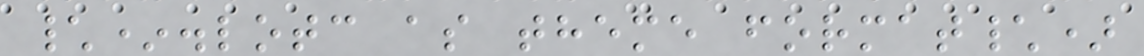\*.lotc as theme format\)
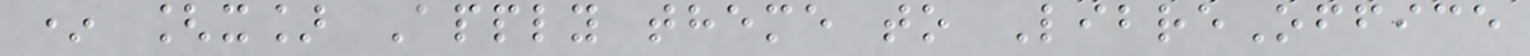* [x] Apply theme to LibreOffice
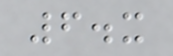6.x
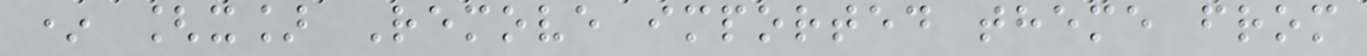* [x] Remove imported theme from
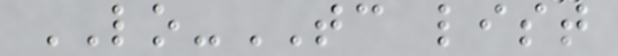LO-TC list
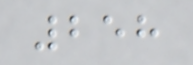258
